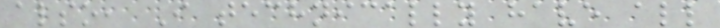also, I technically have all
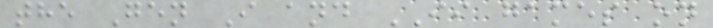the Gen I and II games on
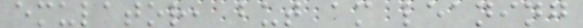emulator, but am leaning
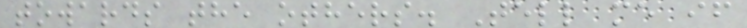towards the others. Tell me if
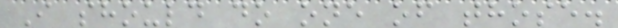I should do one of those.
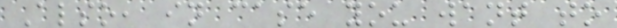Also, in case you want to
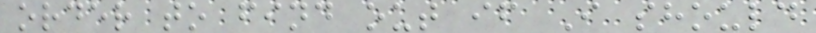order to find out if I should
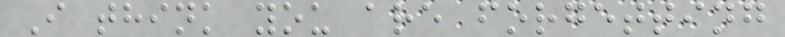I think you are forgetting
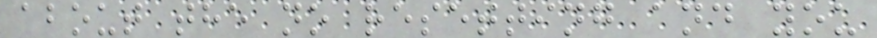about the no resetting and you
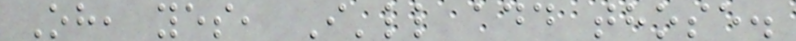Oh, yes, I'll add those.
